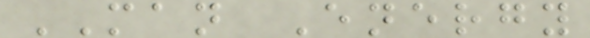MAN Energy
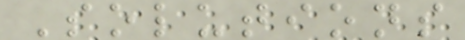Solutions
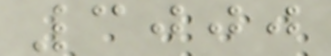3000
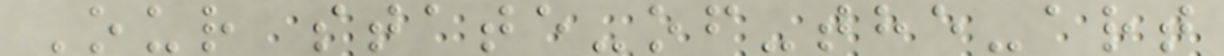Our state-of-the-art
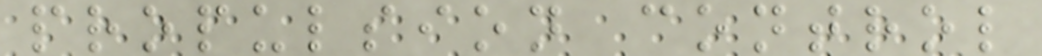propulsion control
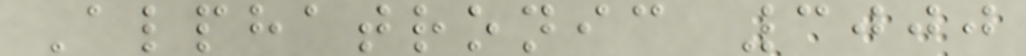Alphatronic 3000
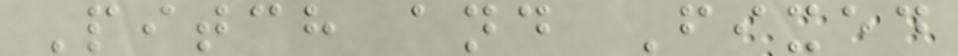Pitch and Fixed
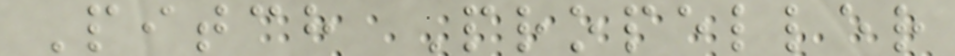Pitch Propeller
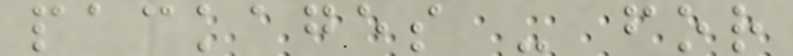packages - for
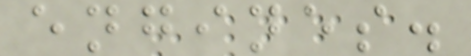engines.
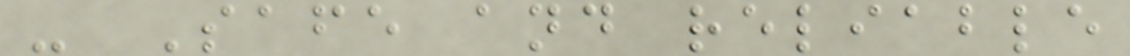- Safe and reliable
